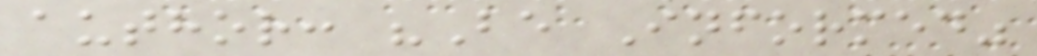author: "Be Informed"
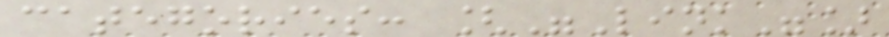categories: ["Link"]
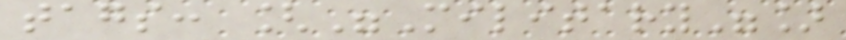tags: ["Military"]
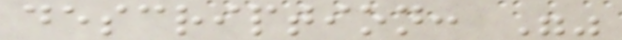description: ""
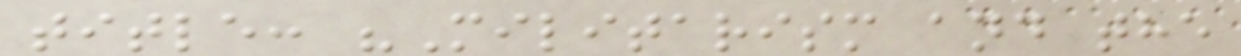title: "Militarism and the
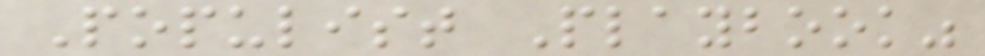Populist Playbook"
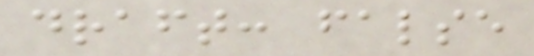draft: false
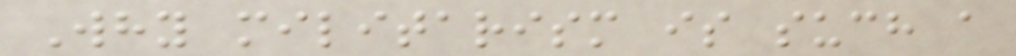Why militarism is such a
